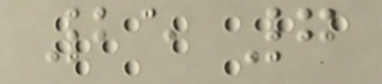25 7
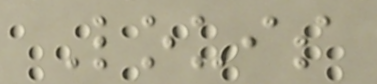Louis
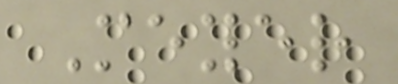Meyer
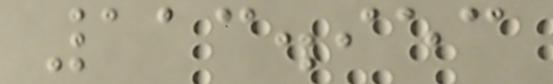113.953
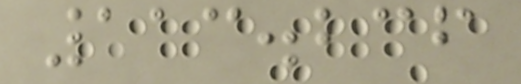113.236
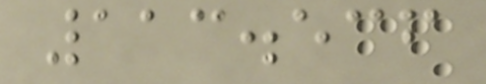113.536
